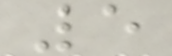5
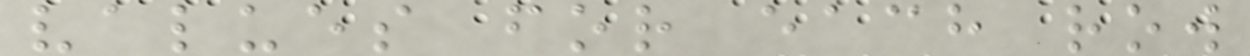values for each row
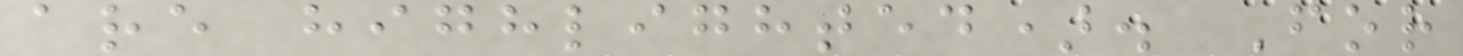are highlighted). For
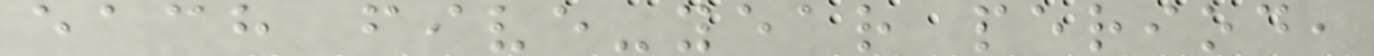each five-year period,
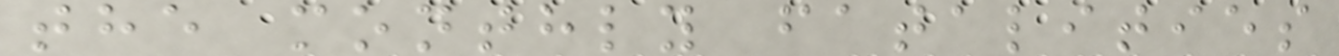the monthly fatalities
